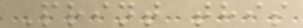Print this
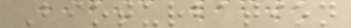Bioturbation
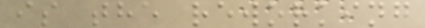is the reworking
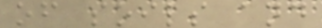of soils and
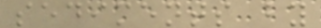sediments by
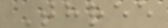Three
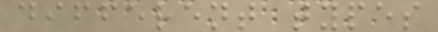different types
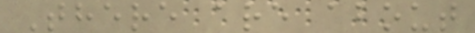There are about
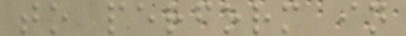to perform in
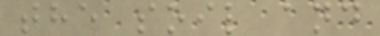the soil and
